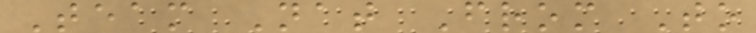Team Nat From To
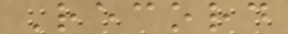Record
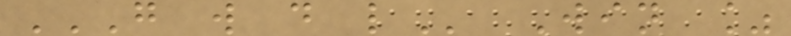G W D L Win %
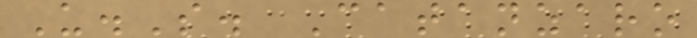U.S. Catanzaro
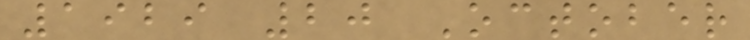1929 20 October
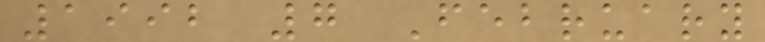1992 7 February
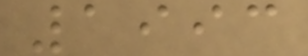1993
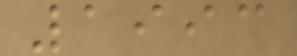1993
